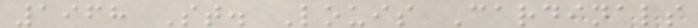1968 St. Louis Cardinals
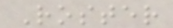Roster
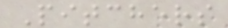Pitchers
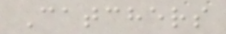Catchers
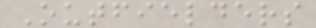Outfielders
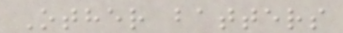Other batters
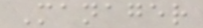Manager
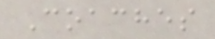Coaches
